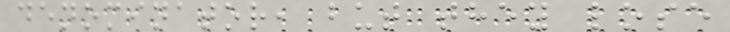denominator, but they lose
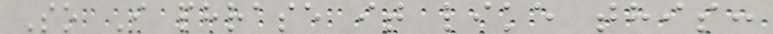So I phrase it like this:
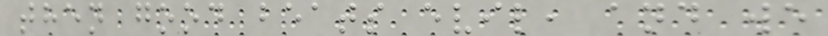then good beats evil, and we
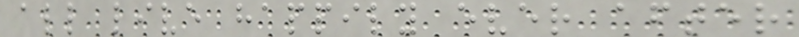all live happily ever after
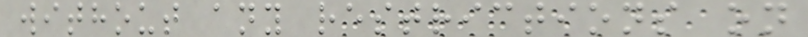without any restrictions on
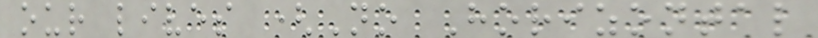our lives (No Horizontal
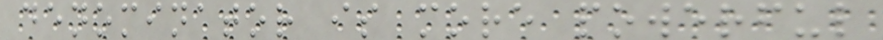denominator is more powerful
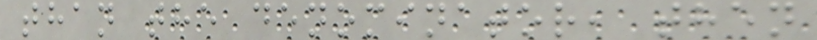than the denominator, then
